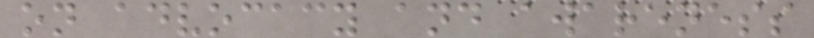on advocacy and awareness
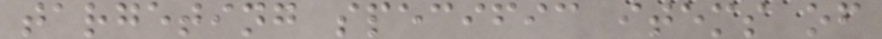targeting specific items of
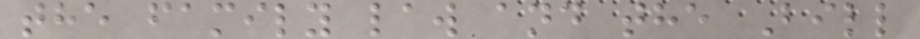the family law and the Bill
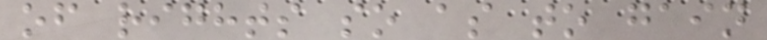of rights so as to gain
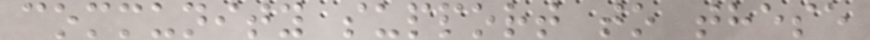community support to these
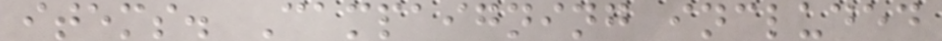items. Campaigning included
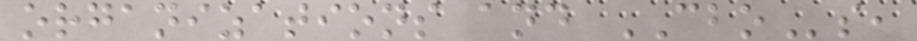organizations and CBOs,
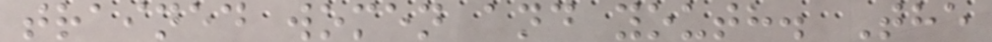trained women and youth. The
